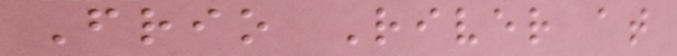Frio River at
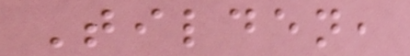Tilden,
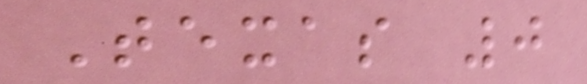Texas 0
